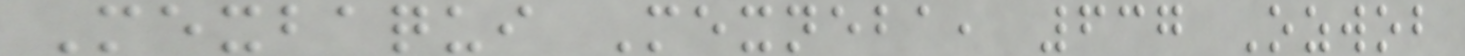Mexbaqui Mexneba, 637 Ozwob
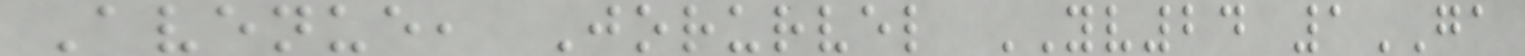Avenue, Jorurvel YV24 1GA
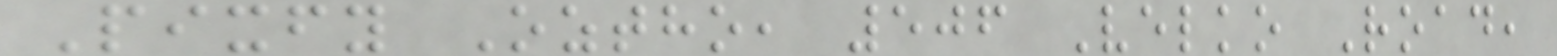Pixfy Oztho, 506 Velko Road,
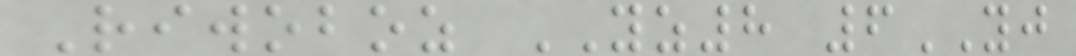Riwoboz YZ8 6YJ
